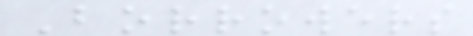Borrowers
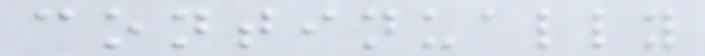continually
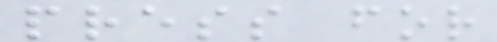press for
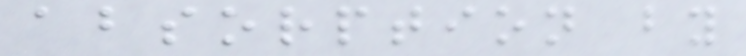absorption by
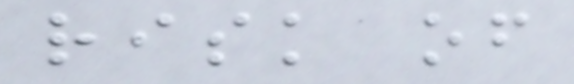risk of
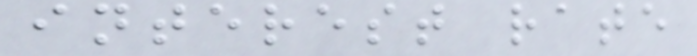interest rate
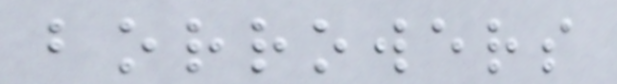borrowers
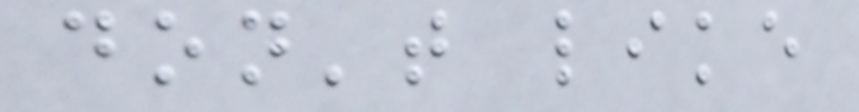don't like
